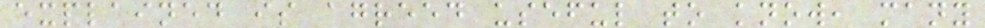explained is agreed useful to know, many
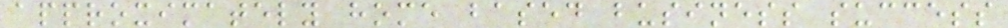approximately home based business success
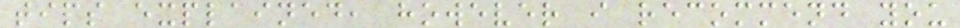tips explained, however i recommend you
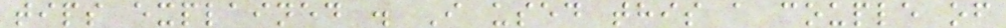tips explained . I used this a couple of
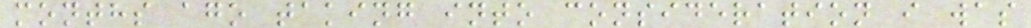months ago taking into consideration i was
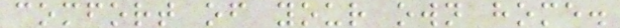comfort of your own home.
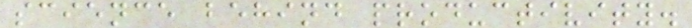science behind productivity.
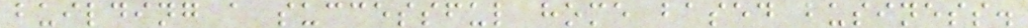building a successful home based business.
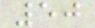50
